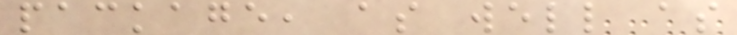package, as well as
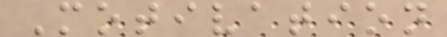Motivation
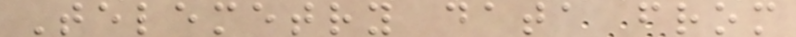Telemetry data from
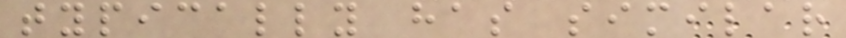typically has similar
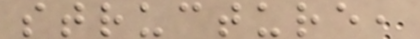structure,
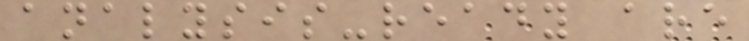analysis-ready are
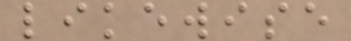likewise
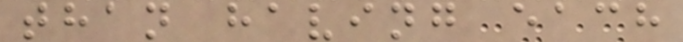than having each
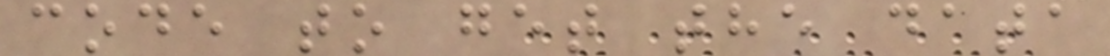code to get the data
